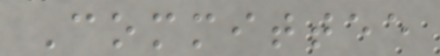Committee
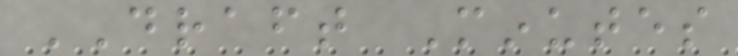DRAFT Minutes
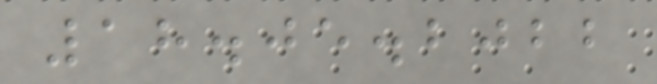18.05.2022
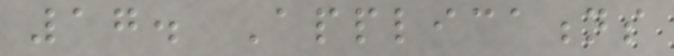17. Applications
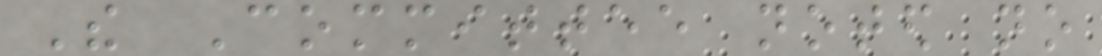The Committee noted no
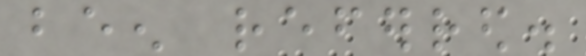been referred.
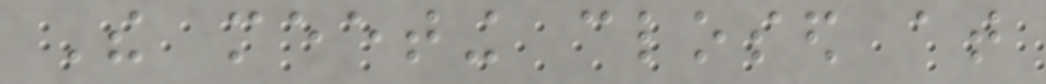The meeting closed at
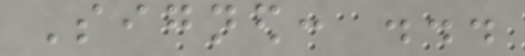Signed: ...
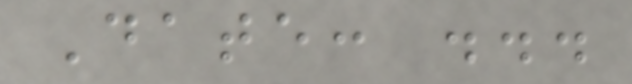Date: ...
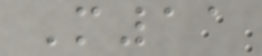M11
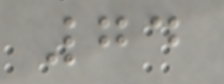74
